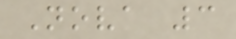Nova 3
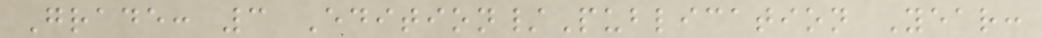Grade: 3 Edition/Publication Year:
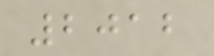2012
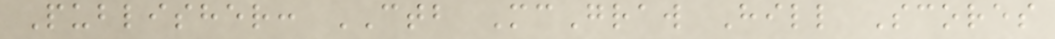Publisher: CTB McGraw Hill Scores
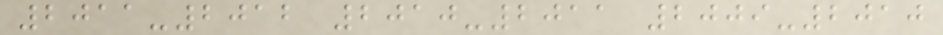2011-2012 2010-2011 2009-2010
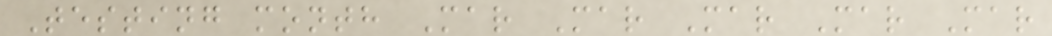Testing month Mar Mar Mar Mar Mar
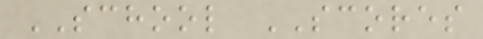SCHOOL SCORES
